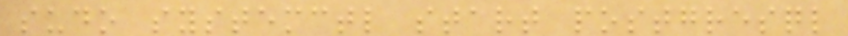sudo systemctl start postgresql
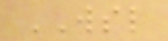WSL
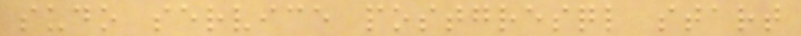sudo service postgresql start
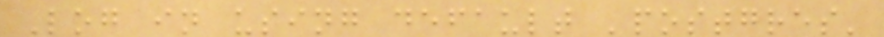Log in using default 'postgres'
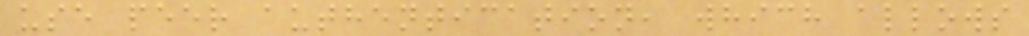use peer authentication, which allows
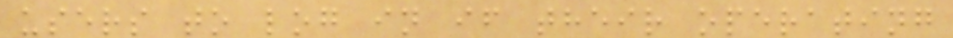users to log in if their operating
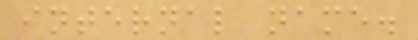internal name.
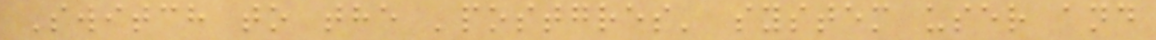Switch to the 'postgres' system user and
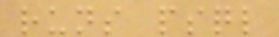runs psql
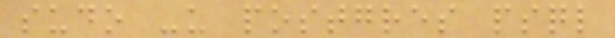sudo -u postgres psql
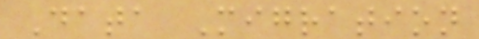Data Migration
